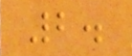2.
